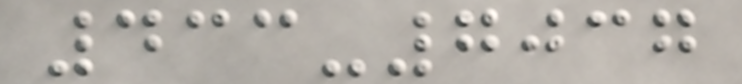433-7037
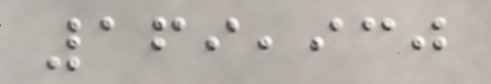169,930
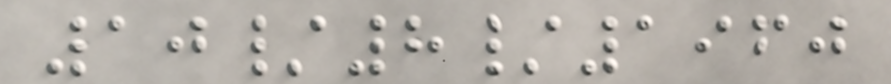10/8/1960
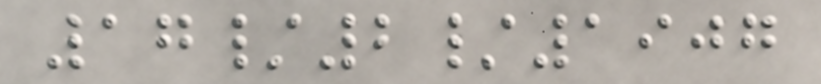17/2/1907
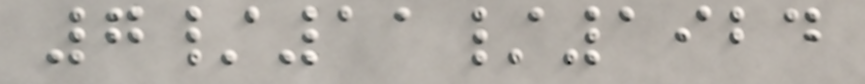7/11/1924
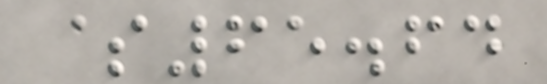$65.64
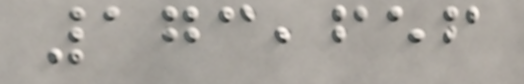173,656
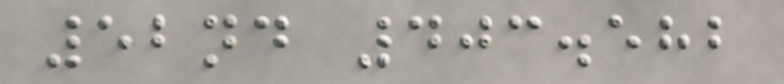52nd 403.582
